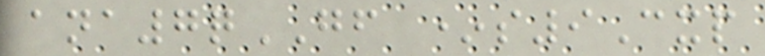ana7qGF *s9Cxp
